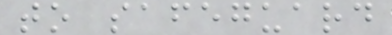to safeguard
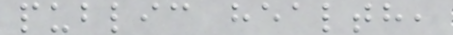public health,
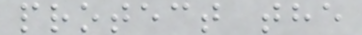protect the
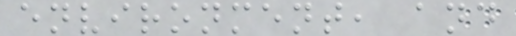environment, and
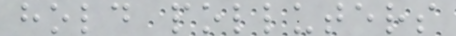hold polluters
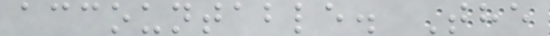accountable. The
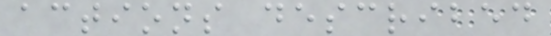actions described
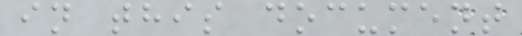in this document
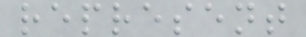represent
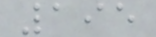195
